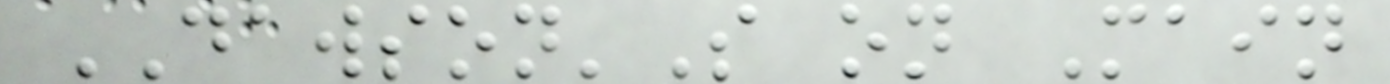DAWSON'S on Main
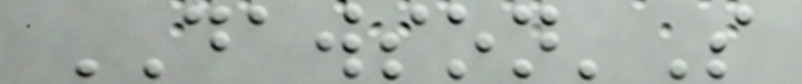DAWSON'S
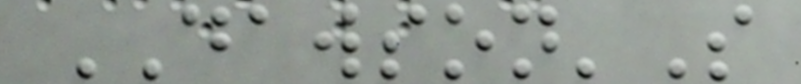DAWSON'S
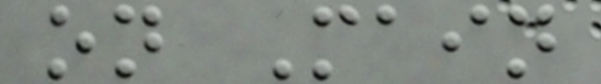on Main
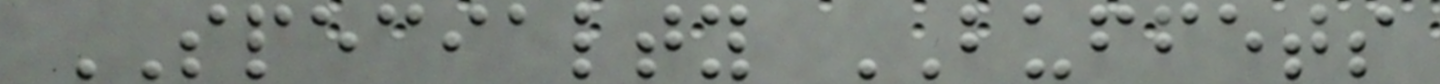SPECIALTY BUFFETS
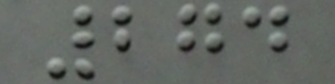274
